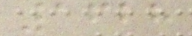1628
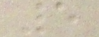5
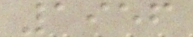1956
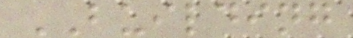BUILDING
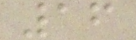16
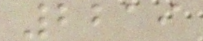2219
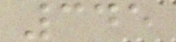345
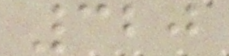320
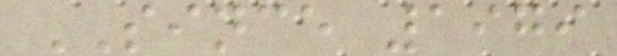SINCE 1979
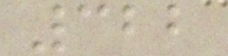322
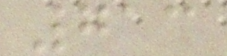713
